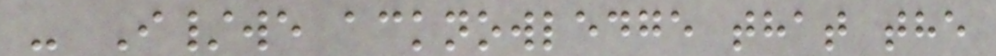- I/we acknowledge that the
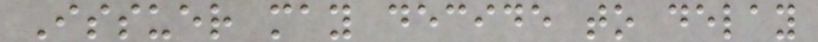Issuer may decide to delay
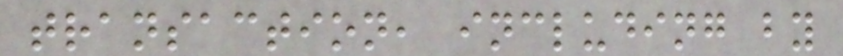transaction, including by
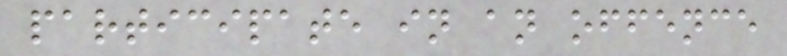participate in an offence
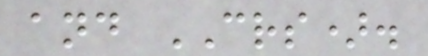and CRS).
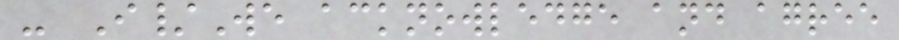- I/We acknowledge and agree
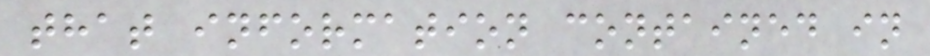that information contained in
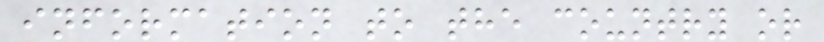information to the country or
